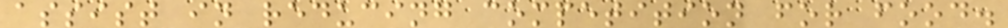assist in reducing competition for food.
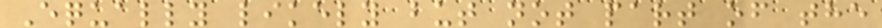Equally likely but not part of the
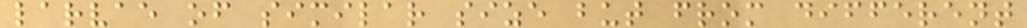larvae of similar size but from different
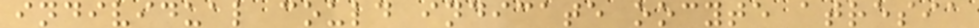individual could indicate oocyte atresia
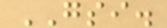GSI.
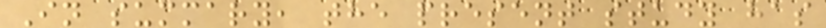In summary, the present study has
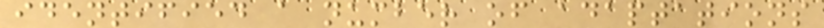identified a number of adaptations
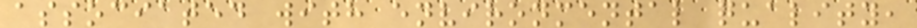associated with environmental quality,
